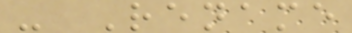- Rename
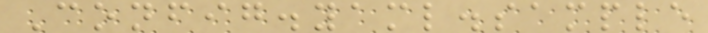Config.yaml.sample
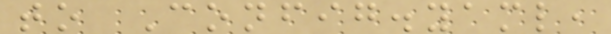to Config.yaml,
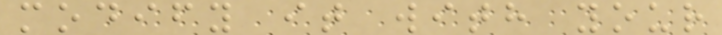modify it with your
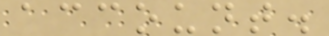account.
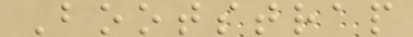Bootstrap
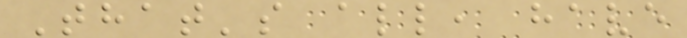That's all, have
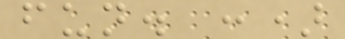fun. :)
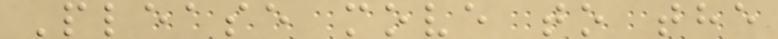Please move to the
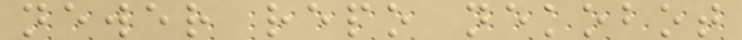newer repo nekobot
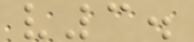v3.
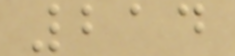214
